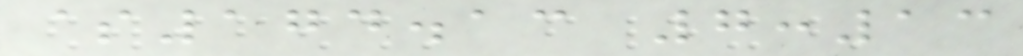$174.13 7:13
